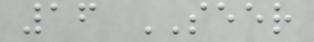16 SEER
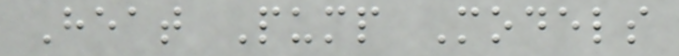Heat Pump Models
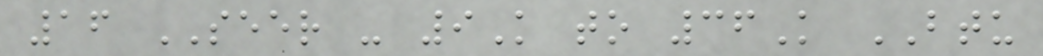16 SEER - 9K to 36K BTU
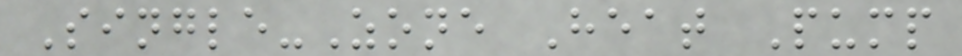Single-Zone Heat Pump
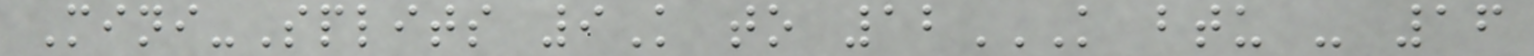Mini-Splits 9K to 12K BTU - 16
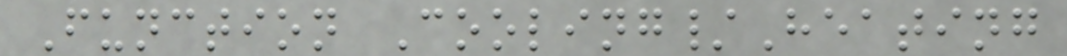Function Cooling/Heating
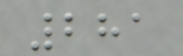281
